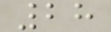28
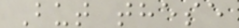But these
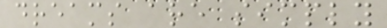dreams are simply
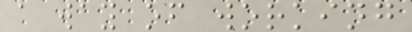a way of working
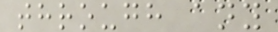through any
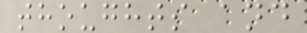thoughts and
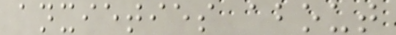anxieties about
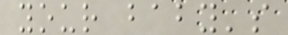your baby's
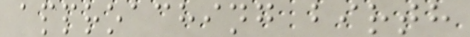approaching birth
